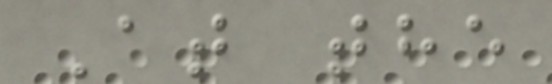At the
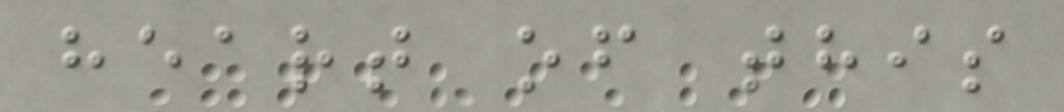heart of this
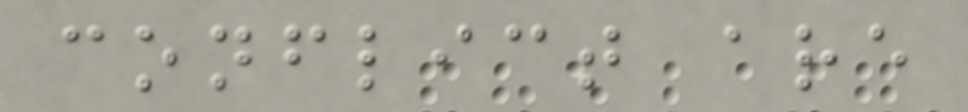conflict are
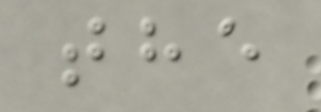the
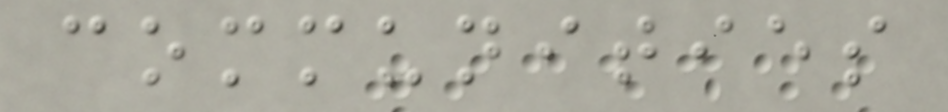communities
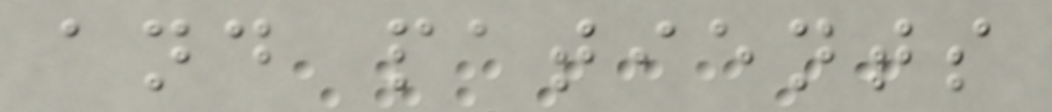and patients
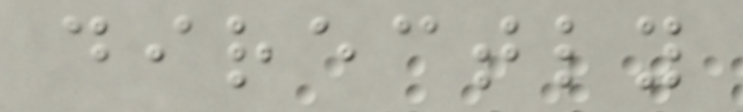directly
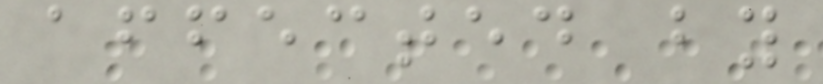affected by
